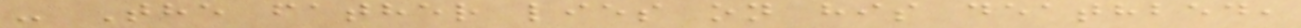- The father lies on his deathbed,
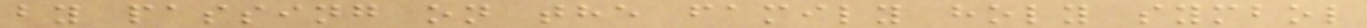by passing on the family holy symbol
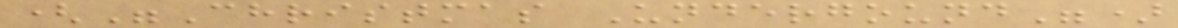("Christmas Undergound")
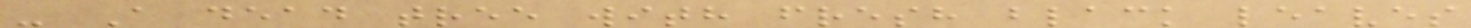- A dead tree with fresh black leaves
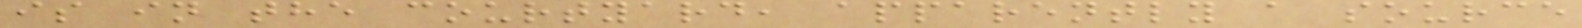is in the courtyard, apparently a source
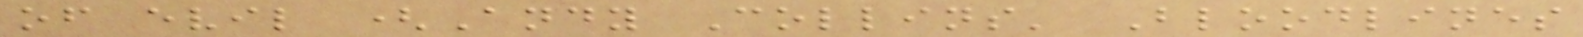of evil (Andy Collins' Bloodlines
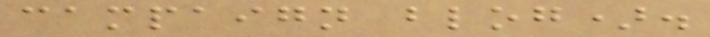campaign blog).
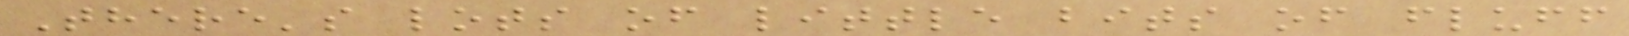There's lots of little bits of fluff
